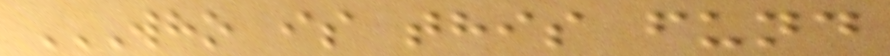WHO IS THIS FUND
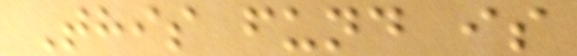This fund is
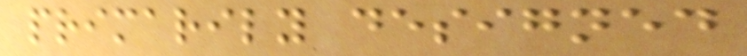primarily designed
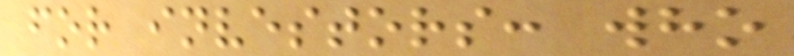for investors: who
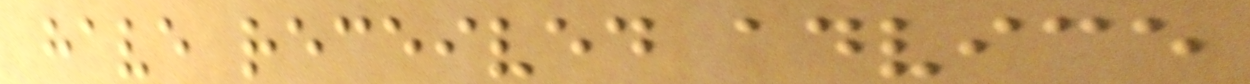have received advice
